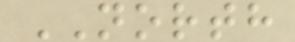NORTH
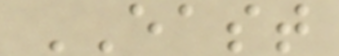EAST
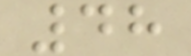48
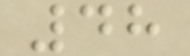48
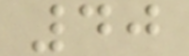40
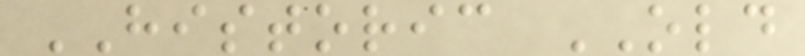HISTORIC OLD
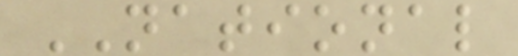NATIONAL
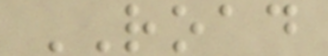ROAD
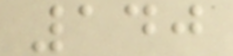140
